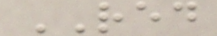RED
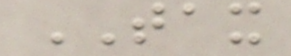TAX
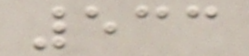533
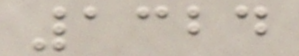1324
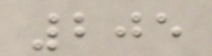205
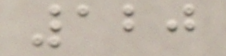120
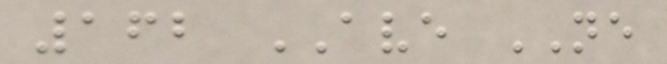162 AVE NE
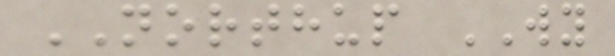NORTHUP WY
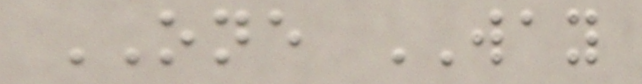ONE WAY
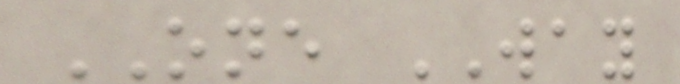ONE WAY
